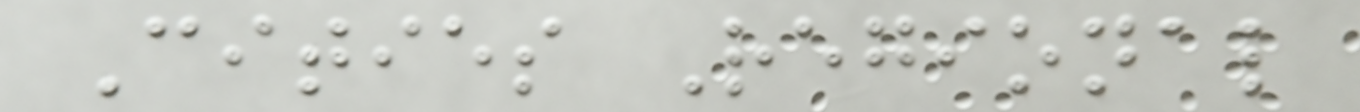Cities Regional
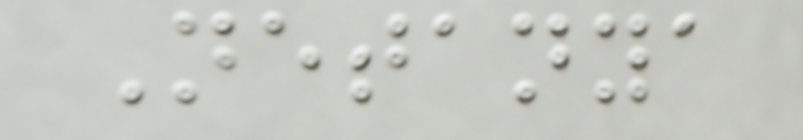Netanya
